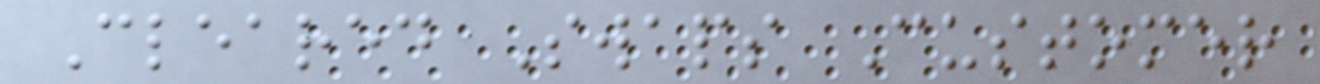Cleared Swaps Customer
